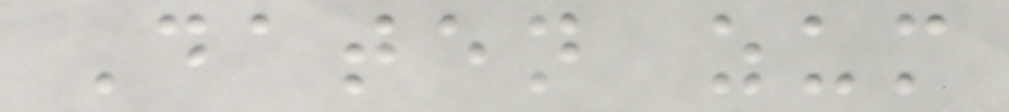Daten zum
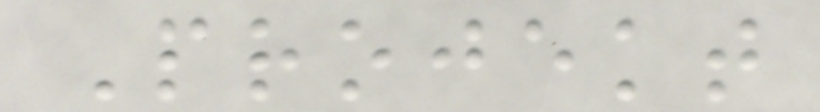Projekt
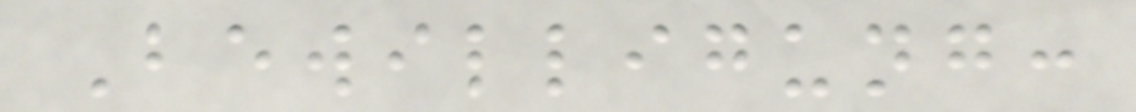Bewilligung:
